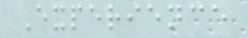Experience
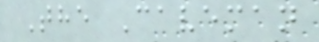The Caveman
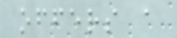offers a
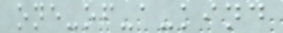one-of-a-kind
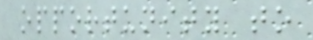opportunity to
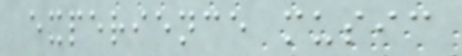experience music
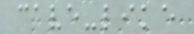cave-like
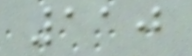110
